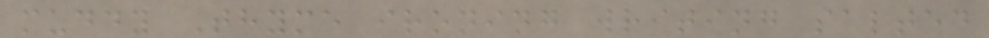muddy Thyme ironing writing salted
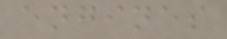engines
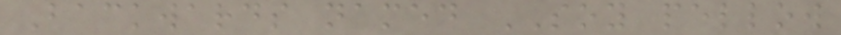Backwards named SOY pellow
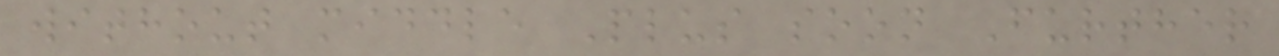without middle Plus soon Further
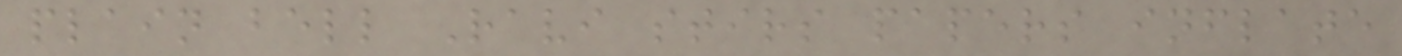plain bell Ravi stirs papers inflate
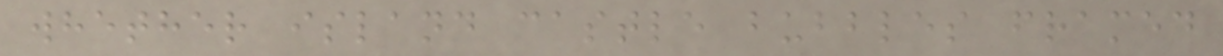whether island castle bubbles framed
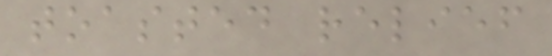toasted relief
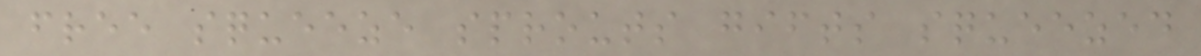free squeeze sprouts gifts squeezed
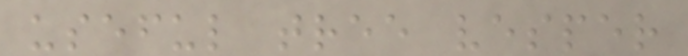useful tree vesper
